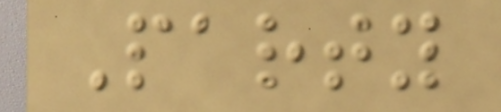Party
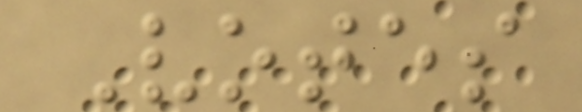Votes
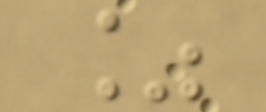%
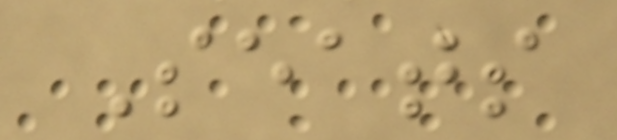Seats
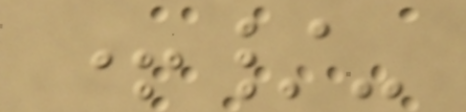+/-
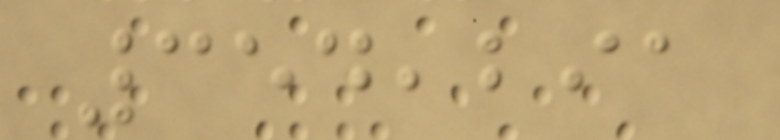354,291
